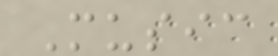Music
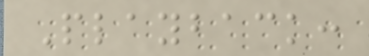Playback:
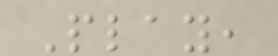Play,
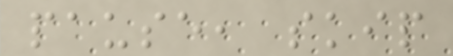pause, skip
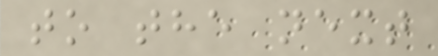to the next
